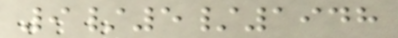9/5/1948
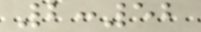2:52
